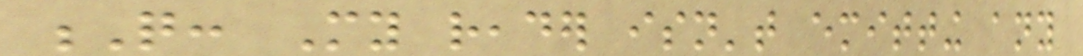Q: My reader isn't emitting any
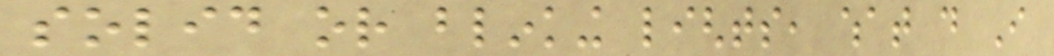solid or blinking lights, what do I
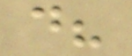do?
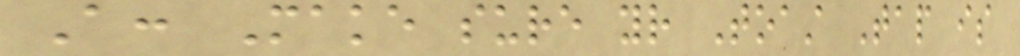A: Make sure your Toast Tap is
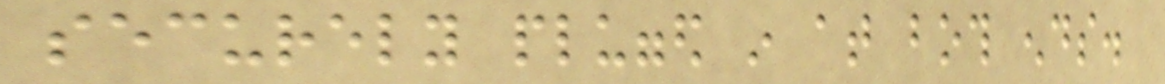securely plugged in at both ends.
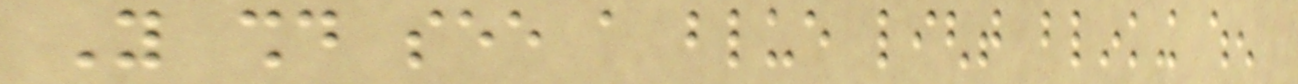You should see a blue light blinking when
